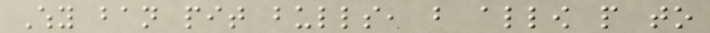Why ban pit bulls, but allow people to
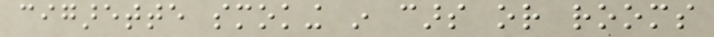cigarette smoking in cars or rooms
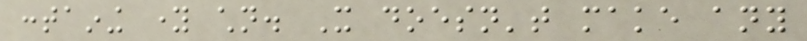containing young children. It doesn't make any
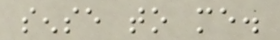sense to me.
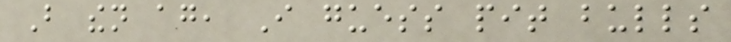But then again, I guess pit bulls
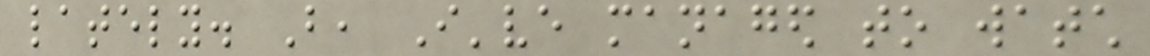lately. But, I've managed to watch
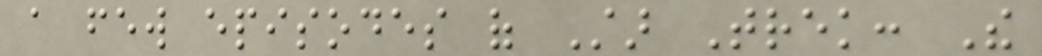a few episodes of Star Trek: The
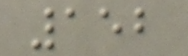152
